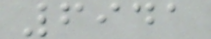6941
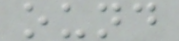ound
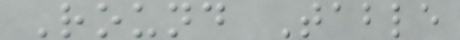Round Table
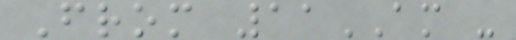From 11AM -
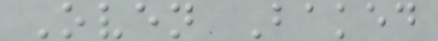Oven Baked
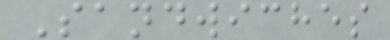Sandwiches
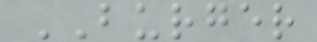BURGER
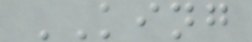KING
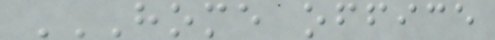HOME OFFICE
